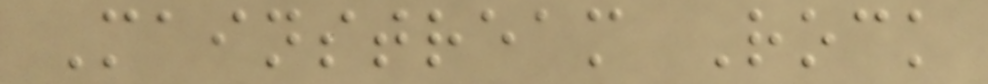Mainstream Rock
